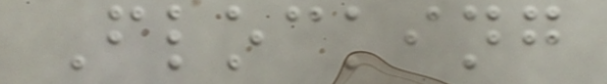Flocking
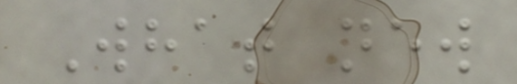What new
